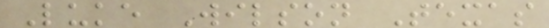Luke Wilson Texas
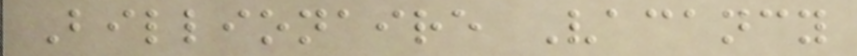Billionaire Vacancy
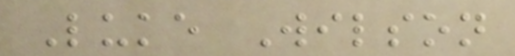Luke Wilson
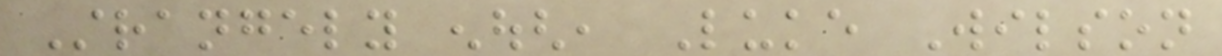Strangely enough, Luke Wilson
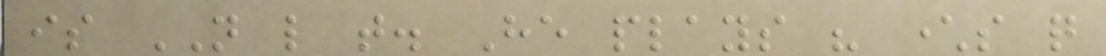is NOT like that. He plays his characters quite
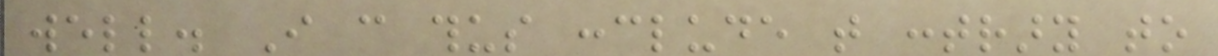well. I can thus conclude that contrary to
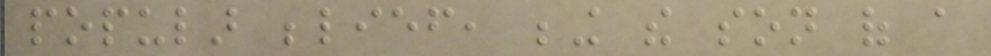popular belief, being the son of a
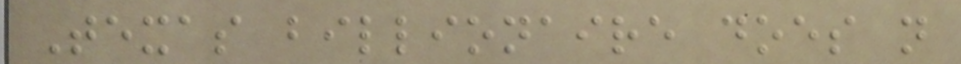Texas billionaire does not
